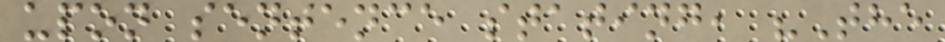upon sentence stating, "The
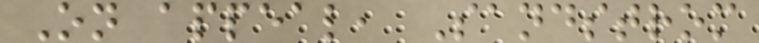On appeal, Sandstrom
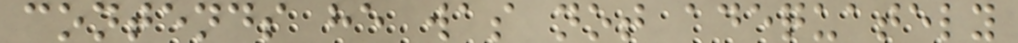contends he was not adequately
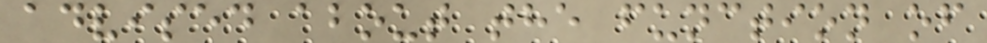advised about the function of
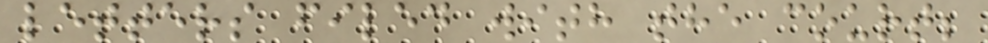letters filed with the court;
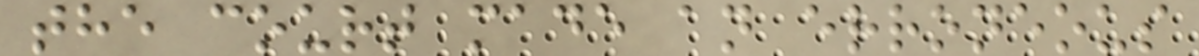the court made an erroneous
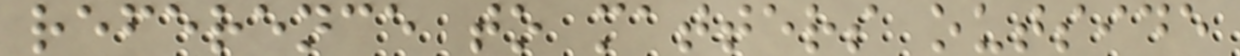reference to matters outside
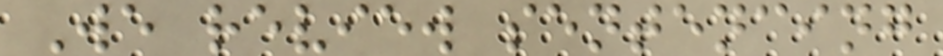We review sentencing
